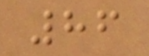86
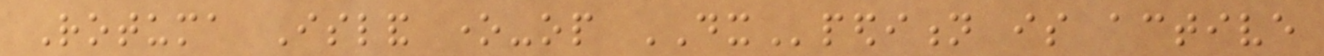Rotuma Island one-op DXpedition is active
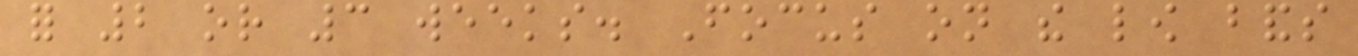for 2 or 3 weeks. Focus on the low bands
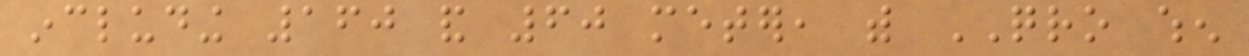including 160 and 60 meter, with QRO when
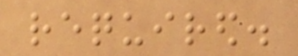required.
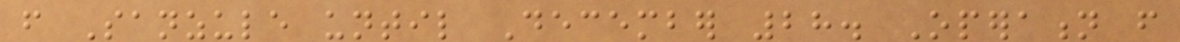from Sanzule until December 28. Operation from
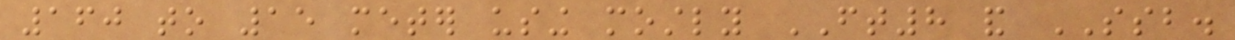160 to 15 meter using mostly FT8 and SSB.
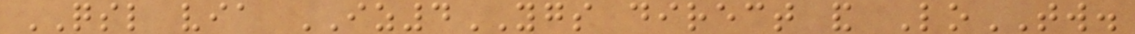QSL via IZ4YGS direct and LoTW.
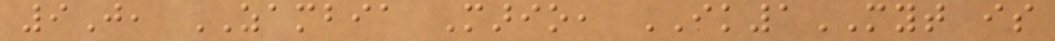9J, ZAMBIA Mario, IK1MYT is
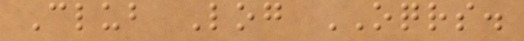Club Log OQRS.
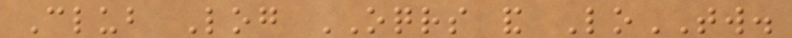Club Log OQRS and LoTW.
